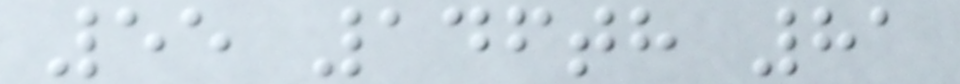55 146th 81
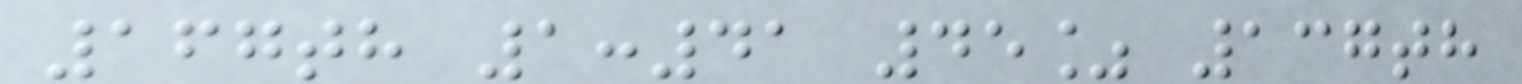167th 1:41 45% 137th
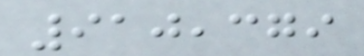910,379
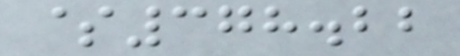$378.22
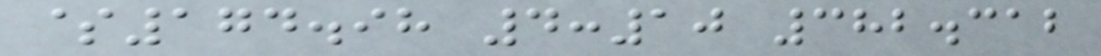$174.98 4:10 382.312
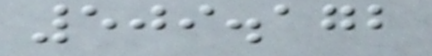509.172
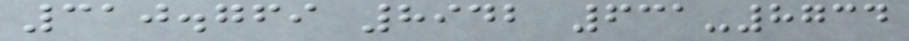310.769 8942 631-8734
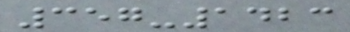357-1423
